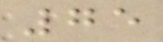75
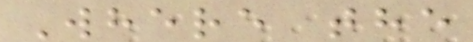Where the
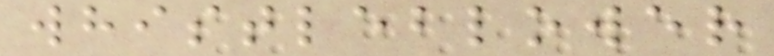whistleblower
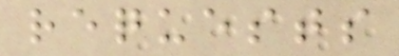requests
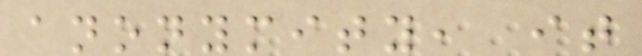anonymity, it
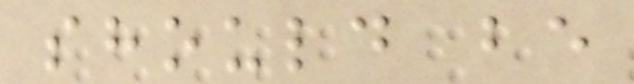should be
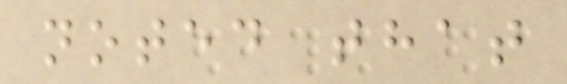noted that
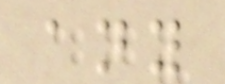any
